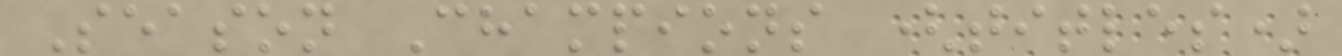Season Champions (titles)
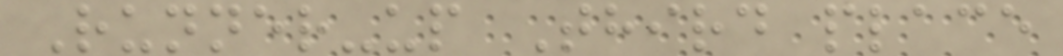Runner-up Third place
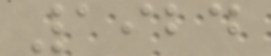1924
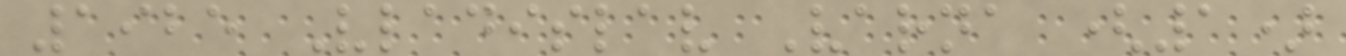1925 Vladislav Varna (1)
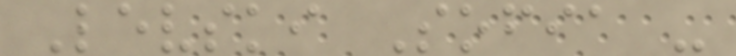Levski Sofia -
